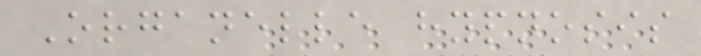Organelle hypnosis
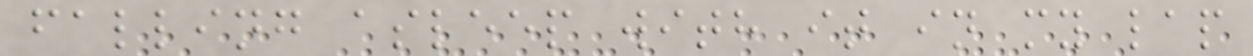falling asleep with it in my lap
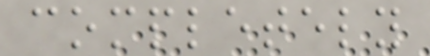completely
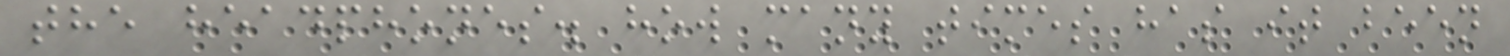the headphones. how many times has it been
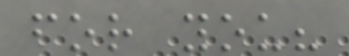for you?
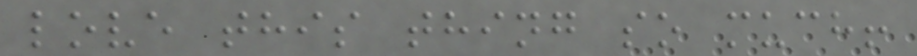love this thing so much!
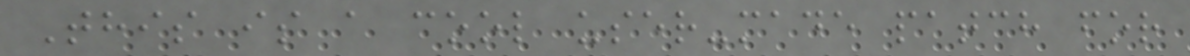This is a cool user-made patch for
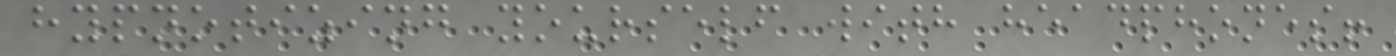hypnotizing yourself with headphones!
